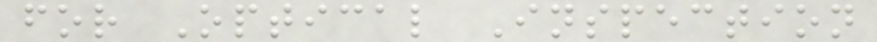for Optical Inspection
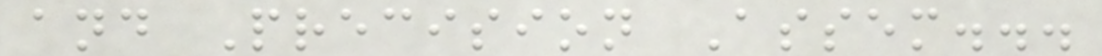and Precision Assem...
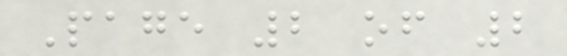Page 2 of 2
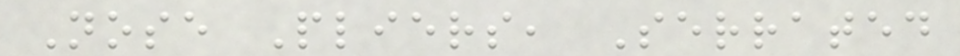Nose Pliers, Serrated
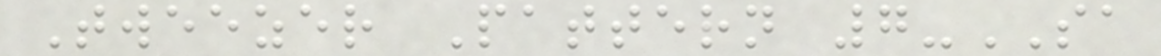Tweezer Pattern 7-SA
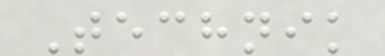Technik
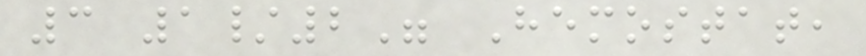3 1/2" Hemostat,
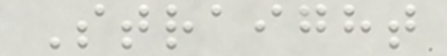Straight
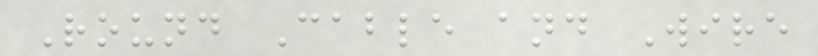Round Cable and Wire
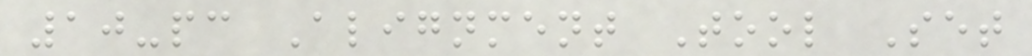10-pc Alignment Tool Set
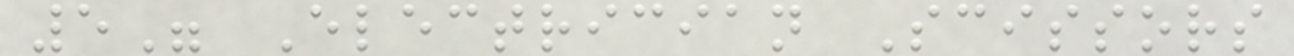5" Electrician Scissors
